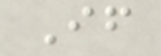If
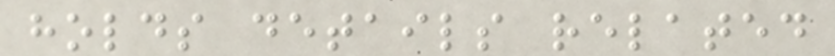holds details related
